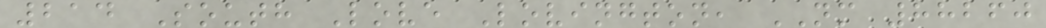214 South Love Lovington, NM 88260
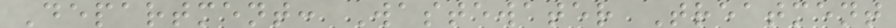Department: Wastewater Treatment
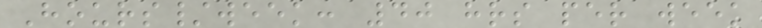Hours/week: 40 hrs per week
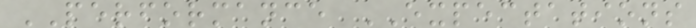PERFORMANCE EXPECTATIONS
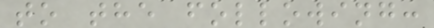to the following:
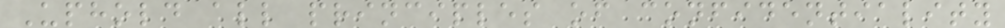Uphold all principles of confidentiality
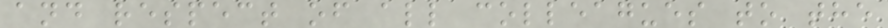and respect of all colleagues to the
